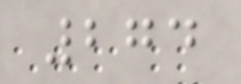274
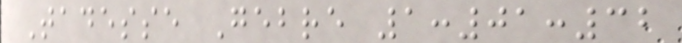Tadesse Gebre 1:01:32
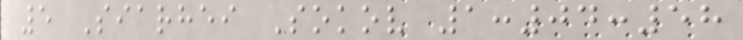5 Siarhei Sokov 1:04:58
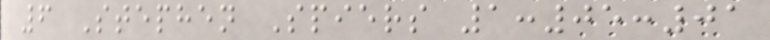6 Stephen Spiers 1:05:01
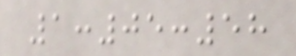1:05:58
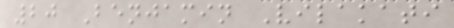20 Benjamin Vilakati
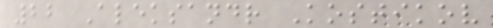22 Aleksandr Kostikov
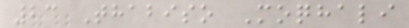23 Thabiso Moqhali
